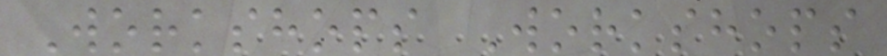Workshops Workshops
